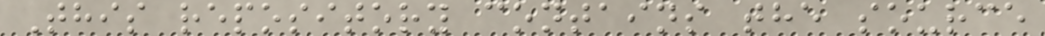This repository contains the source
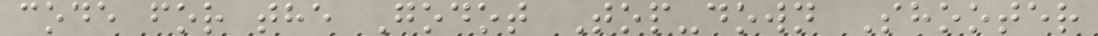code for the Godot Top-down Shooter
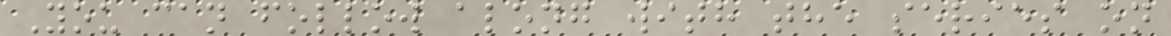You can follow along with the series on
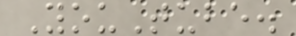YouTube.
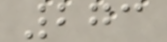273
